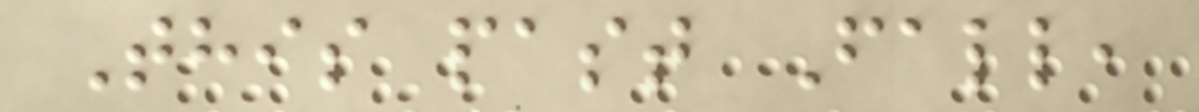This past Fall,
